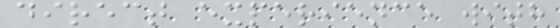direct experience with
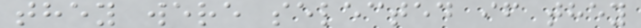they were selected if they
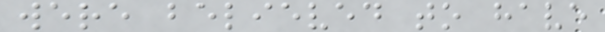were believed to have
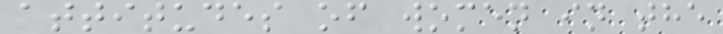attitudes of women in the
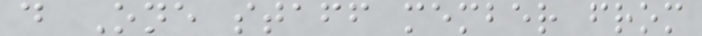d One staff member from
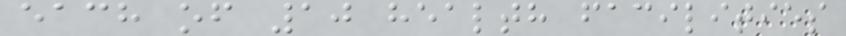each of 10 health facilities
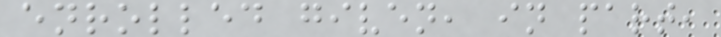enrolled given, in part,
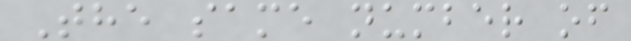The same number of
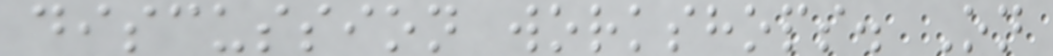discussion workshops. On
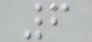6
